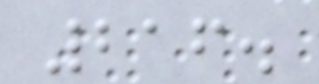216.
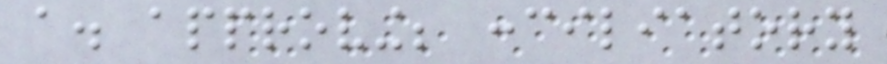a. approving; conciliatory
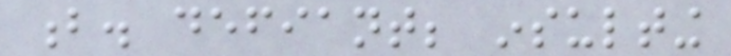b. defiant; insulting
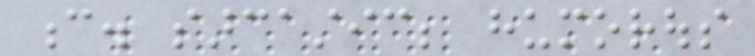c. sarcastic; humorous
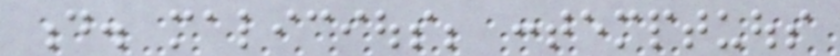d. malicious; contemptuous
